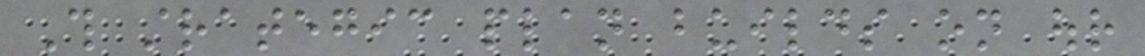This strategic plan builds on our
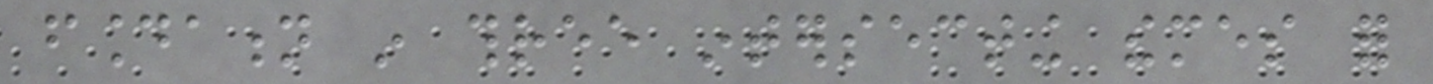foundation in three intersecting themes for
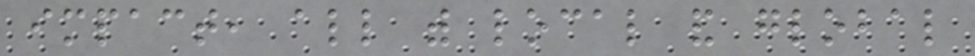impact, all with local and global
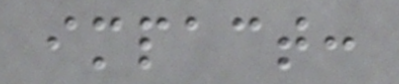impact:
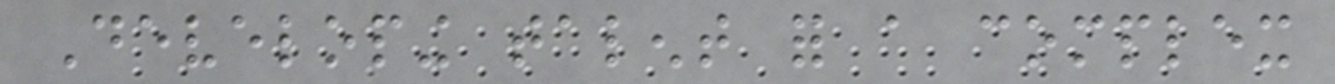Developing talent for a complex
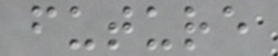future
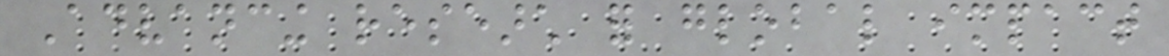Advancing research for global impact
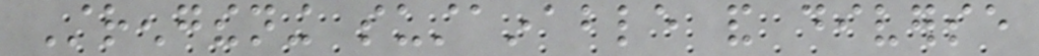Strengthening sustainable and diverse
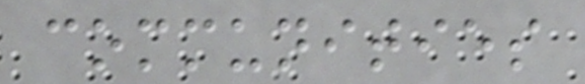communities
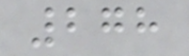278
